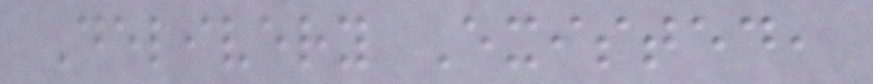Delivery Existed,
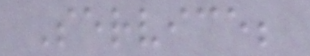Service;
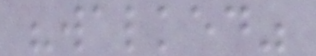"walked"
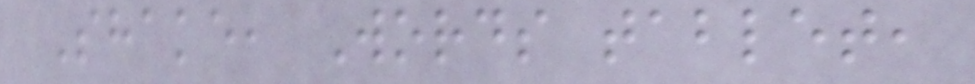Shake, Words tablet,
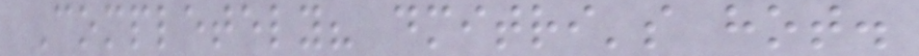Completely? dmitri's hot.
